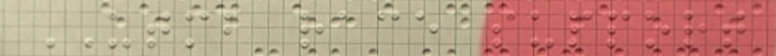UTMB race support
